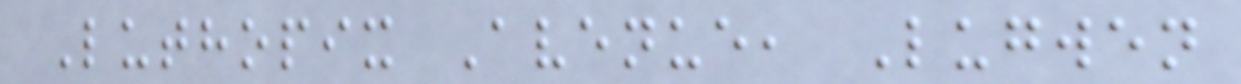Luthopix Avenue, Lugwen
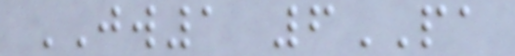JW1 6PA
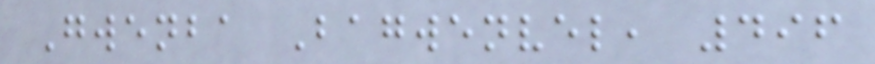Gwenba Bagwenvel, 496
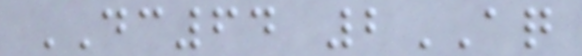DC64 2AQ
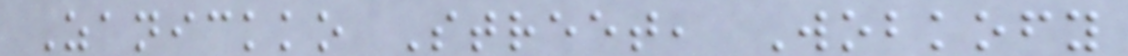Zanickko Street, Wobkofy
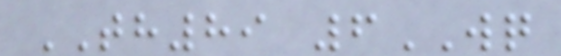TH89 6WQ
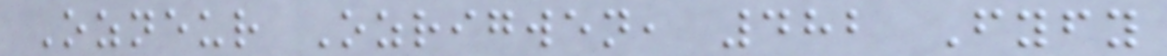Ozneur Ozrigwen, 482 Fyfy
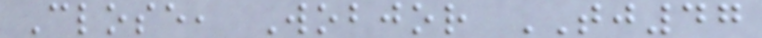Close, Wobjor TJ47
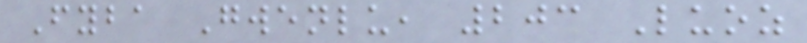Fyba Gwenlu, 203 Luoz
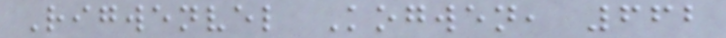Rigwenvel Kogwen, 662
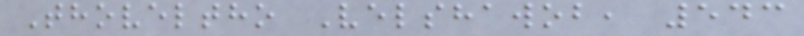Thoveltho Velshawob, 543
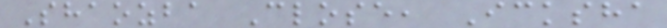Shaozba Close, Icksha
